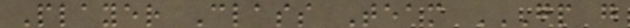Player Class Team GP G
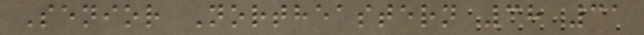Senior Northeastern 38 31
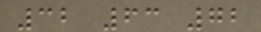32 63 72
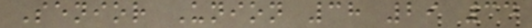Senior Union 38 29 34
